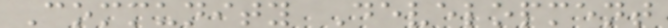Community Development
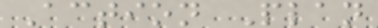Action Plan
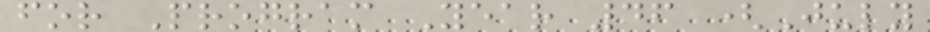for Program Year 46 (July
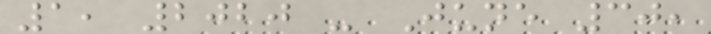1, 2020 - June 30,
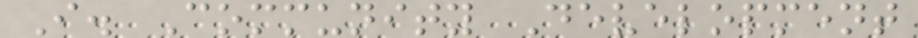I. Community Development
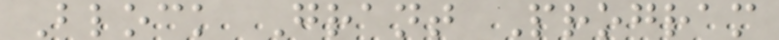Block Grant Program
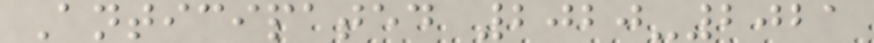Anticipated 2020-2021
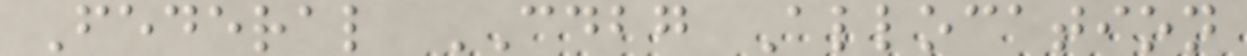Federal CDBG Allocation
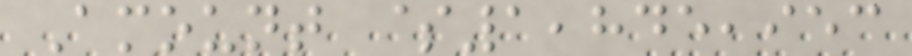Amount $1,845,953
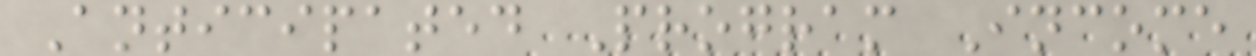Anticipated Program Income
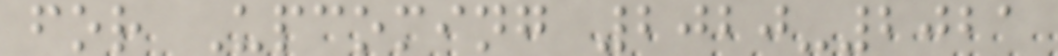for Upcoming 2020-2021
